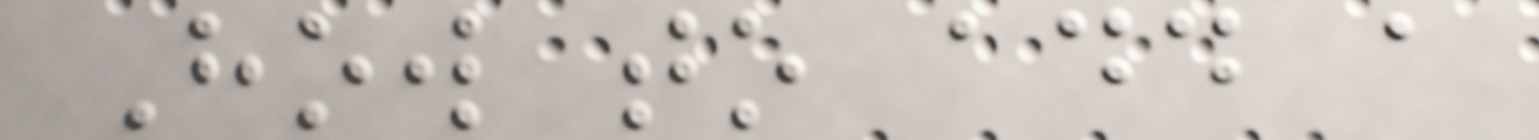How to add a
